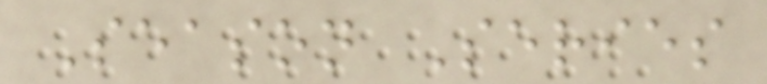Season Series
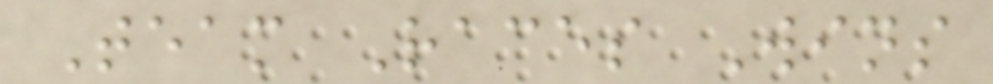Team Races Wins
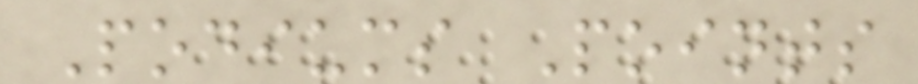Podiums Points
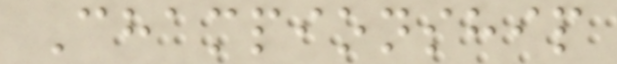Championship
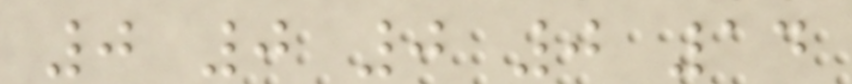0 0 0 0 14
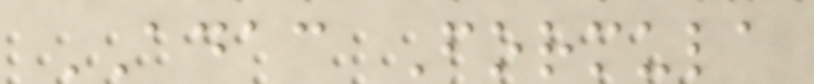ADAC Formula
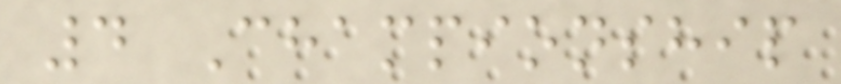4 Championship
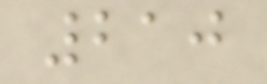210
